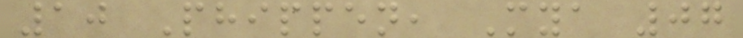10 Phippen, Mya 07
